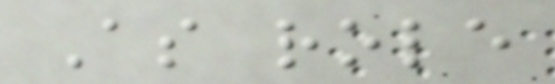As role
